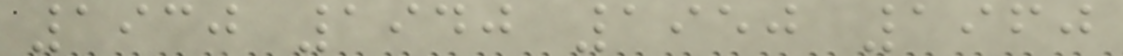1930 1940 1950 1960
